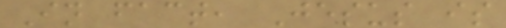In fact, Jesus is
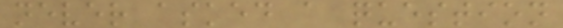never asked a question
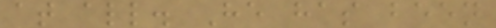at all. He has been
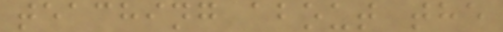teaching about the
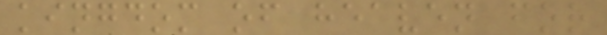kingdom of heaven for
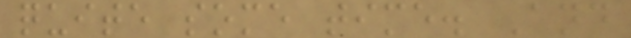quite some time. And
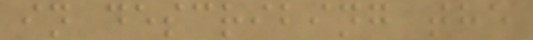in describing the
